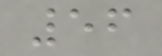56
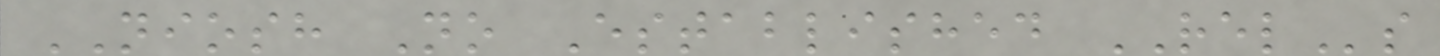NIOSH No Established RELs
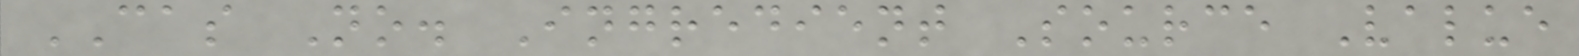CAS No. Ingredient Source Value
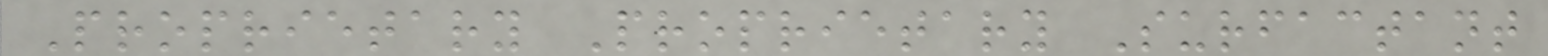Proprietary Proprietary Surfactant
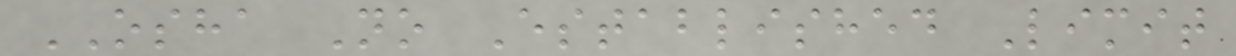OSHA No Established Limit
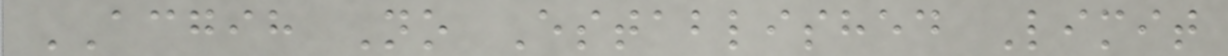ACGIH No Established Limit
